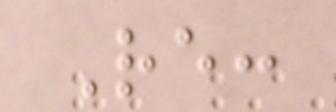Re:
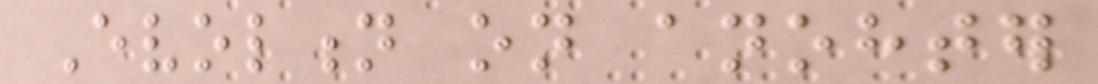Evoltion on anohter
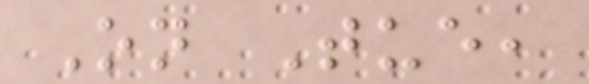On Tue,
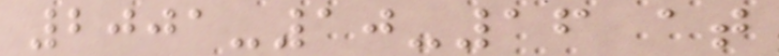2001-10-16 at
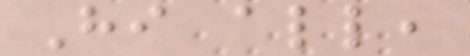Hi all,
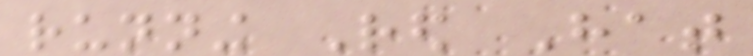running Red Hat
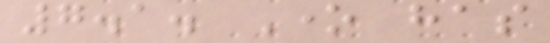7.1. One has
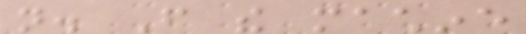not. From the machine
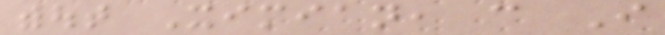without Ximian, can I
